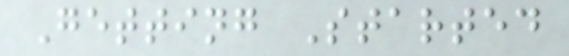Getting Started
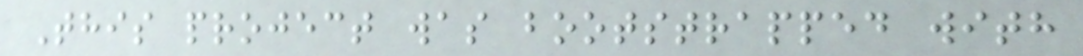This project was bootstrapped with
